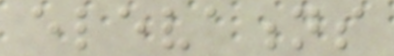elevations
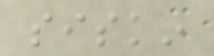siskin
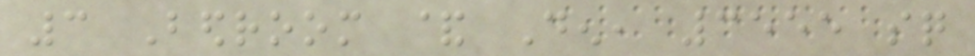3 Bedroom & Den, 3555 sq
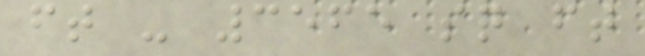ft - 3565 sq ft
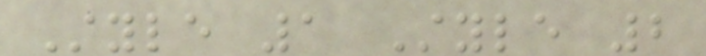Style 1 Style 2
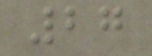27
